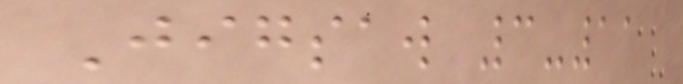Jigsaw 3-11
